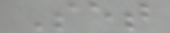Set
